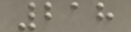218
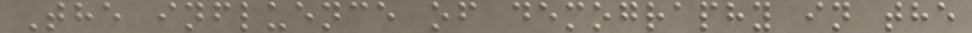The influence of demography in the
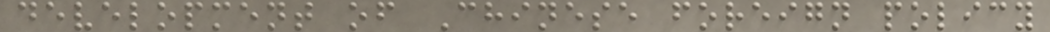development of Chinese foreign policy
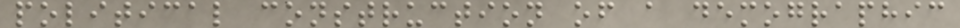political construction of a demographic
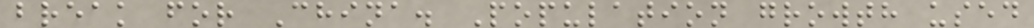break for China. Population growth used
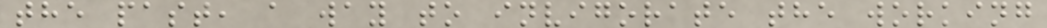the past, a way to invigorate the working
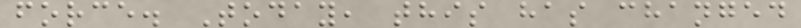force. Today, this has changed
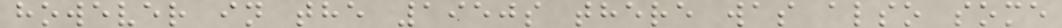however in the 1950s there was also some
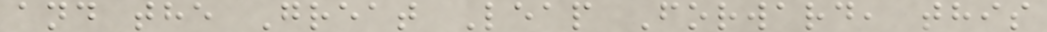and the Great Leap Forward, this
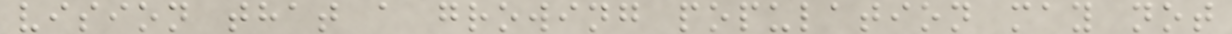vision that a growing population may not
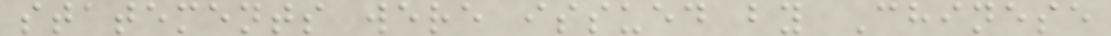statements were issued by Chinese
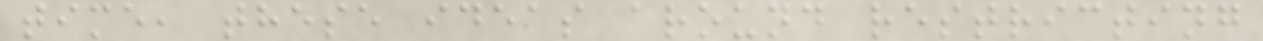time, these ideas around restricting
